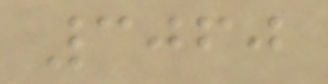3060
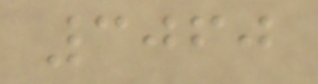3060
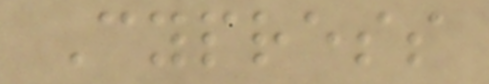Cypress
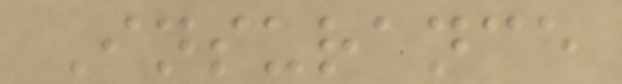Insurance
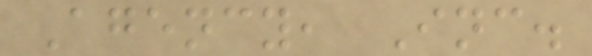Agency, Inc.
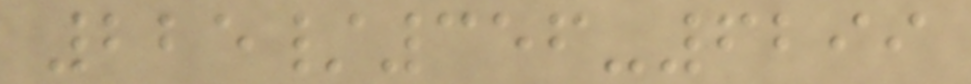225/356-6299
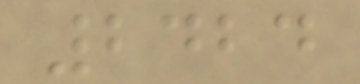2424
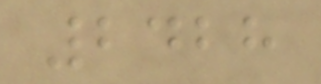2428
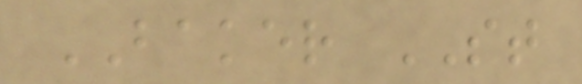BAKER ST
